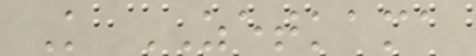K ZETKAMA
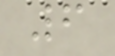6
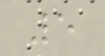5
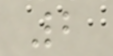2
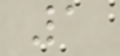1
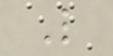L
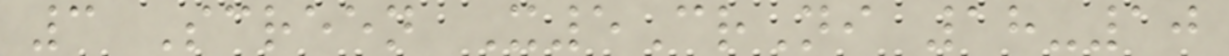3 Screen X5CrNi 18-10
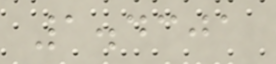1.4301
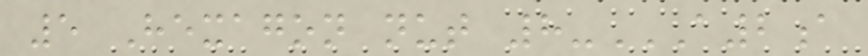5 Hexagon nut 8-A2A
